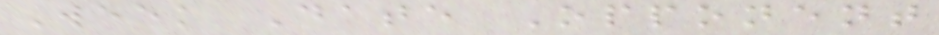Week Date Opponent
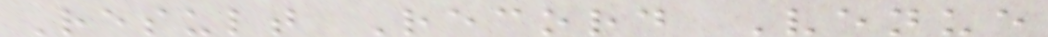Result Record Venue
